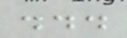...
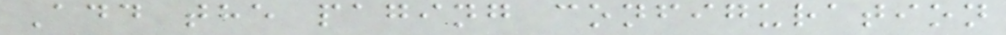Add the paging configuration
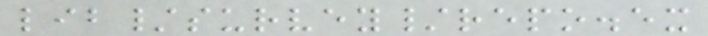lib/survey/repo.ex
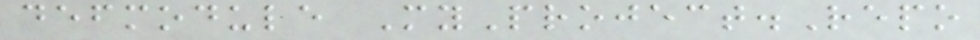defmodule MyProject.Repo
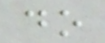do
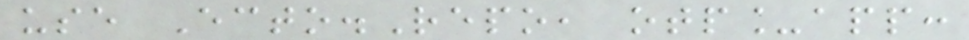use Ecto.Repo, otp_app:
